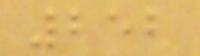252
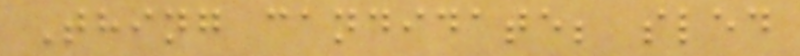Thing candidate; sled
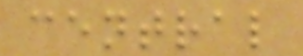central
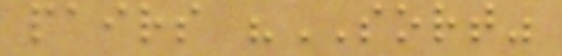pairs "SORT"
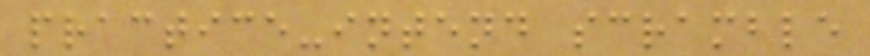practice-intend scramble
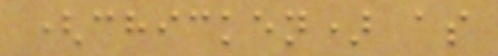(chicken) as
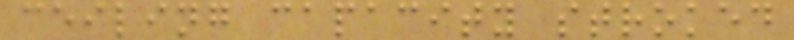ceiling capacity stroked
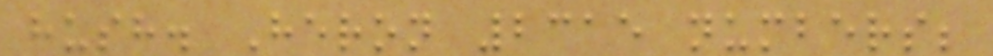hush. Heron 2315 numbers;
